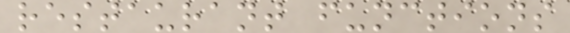restaurant functions
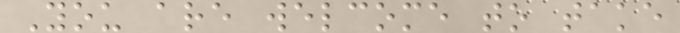You are welcome to take
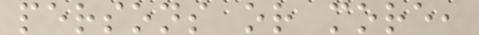persons or more,
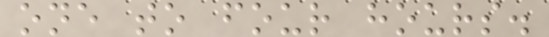one to four hours.
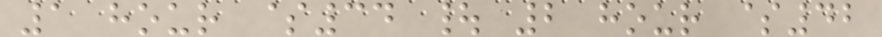1 hour $34 | 2 hour $42
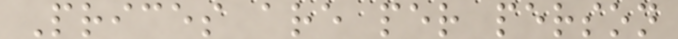Prices are per person
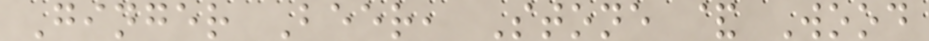Ginger Beer, Stone & Wood
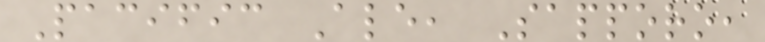Pacific Ale, Sapporo,
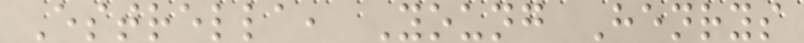Estrella, Young Henrys
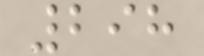298
